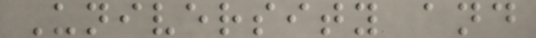University and
